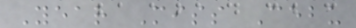Year Miss Cebu
